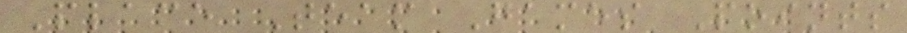Place Team Games Points
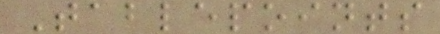Tablepoints
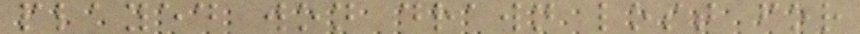played won drawn lost for
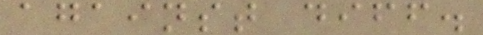against diff.
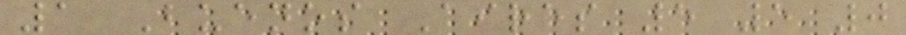1 Buenos Aires 5 5 0
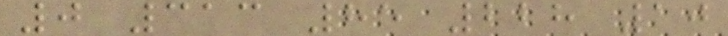0 313 85 228 10
